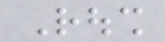Roush
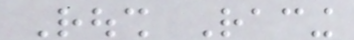Roush Racing
